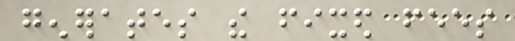generates the fixed fees
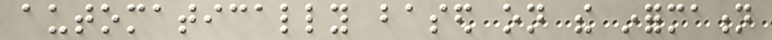automatically based on the information
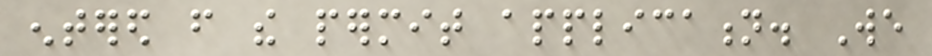entered from the permit application. We
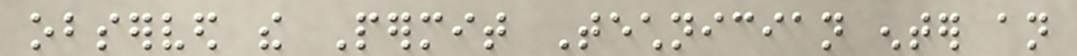observed the Permit Technician enter an
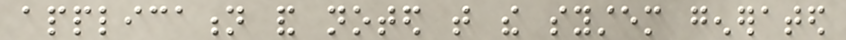application and noted that the system generated
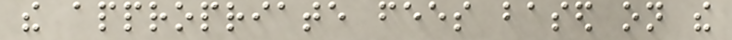the appropriate fees based on the
